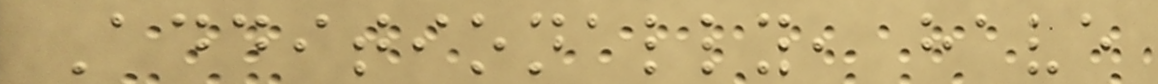Additionally, have
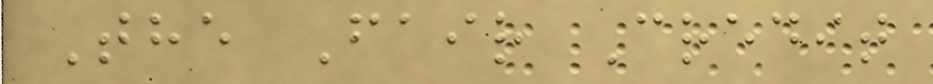The Fair Credit
